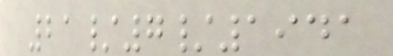21/7/1941
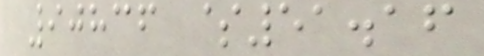90836 $51.16
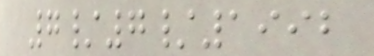7/7/1992
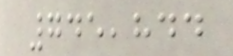745,844
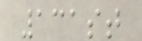131st
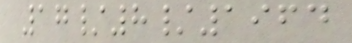17/8/1964
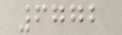6772
